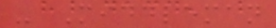- Middleman
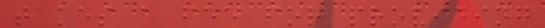takes a fee for providing
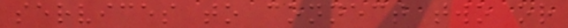services to connect two or
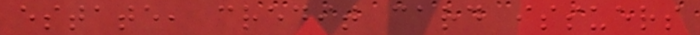estate, credit card issuers
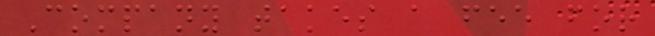Company takes a fee for
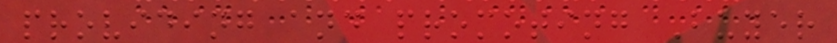providing and promoting Buyer
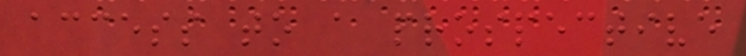access to a prospective
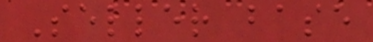Seller base
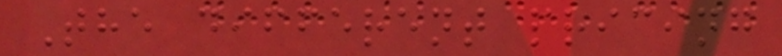The different pricing
